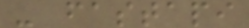- fastapi
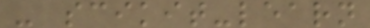- scikit-learn
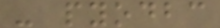- pyodbc
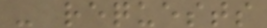- requests
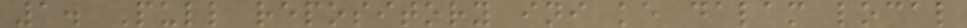1. Pull repository ini ke dalam local
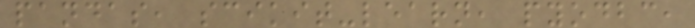pandas, scikit-learn, pyodbc,
